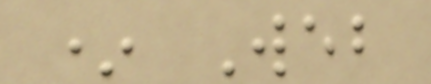* Web
